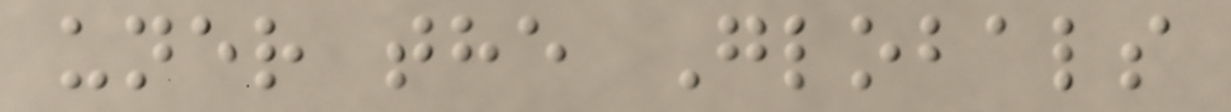uner the Globals
